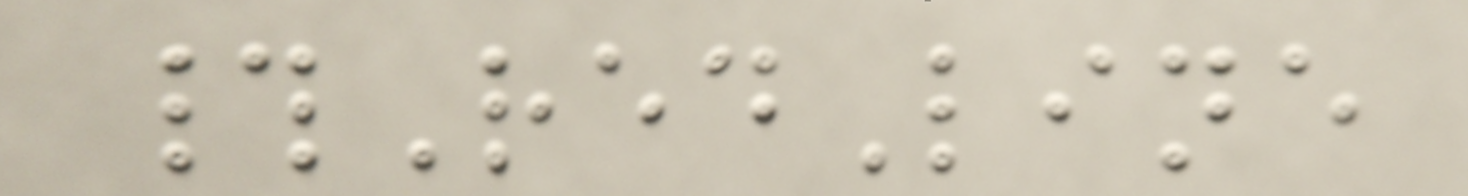#RedLine
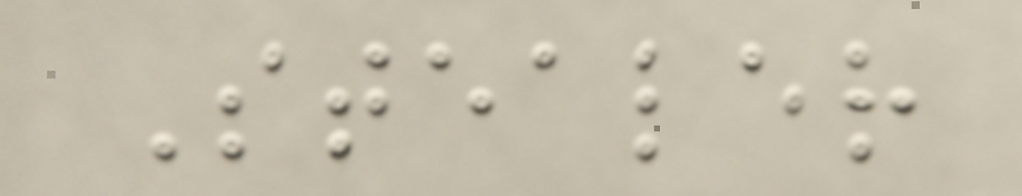Stealer
